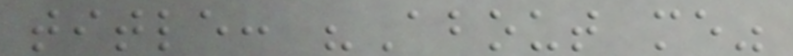title: "About me"
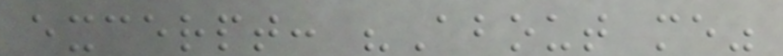excerpt: "About me"
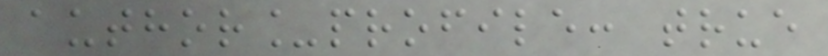author_profile: true
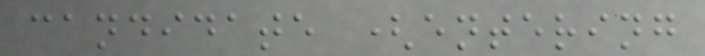candidate (entering
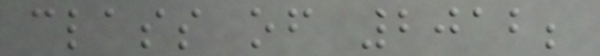class of 2012;
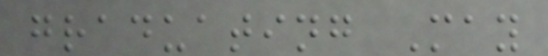graduating May
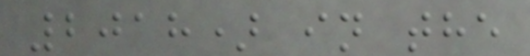2018) in the
